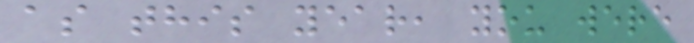as this year, you were
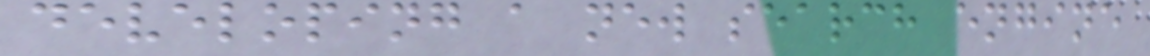developing a new search engine
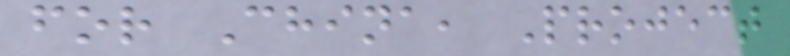for China, Project
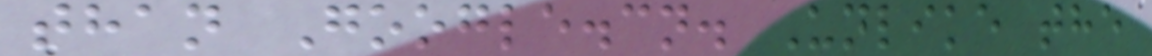than Google.cn. Unlike the
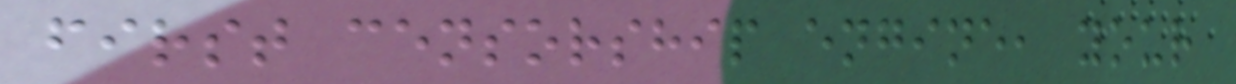first censorship engine, your
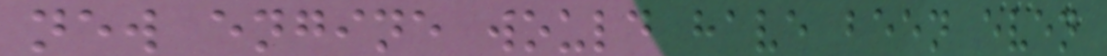new engine would have been even
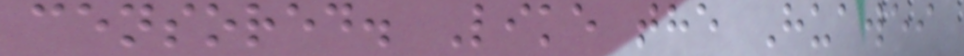censored. Like the Huawei
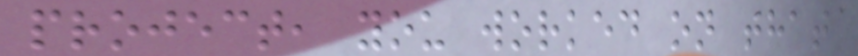project, you worked on that
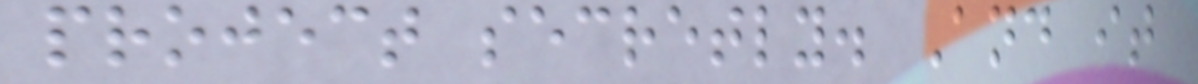project secretly. And it
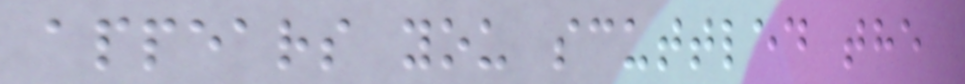appears you scuttled the
